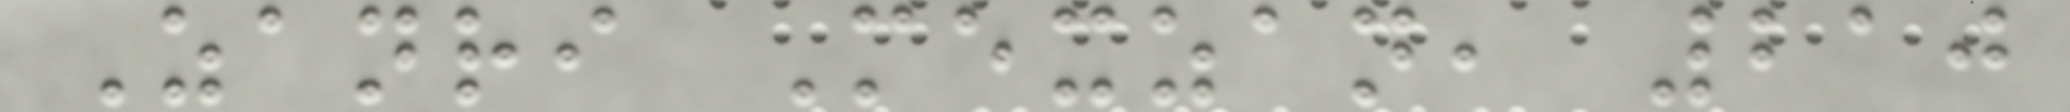Zanri Mexzan, 210
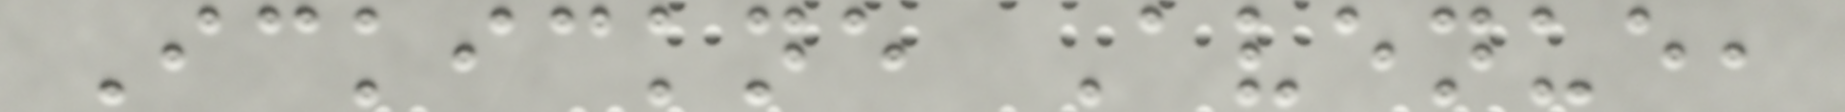Ickickne Avenue,
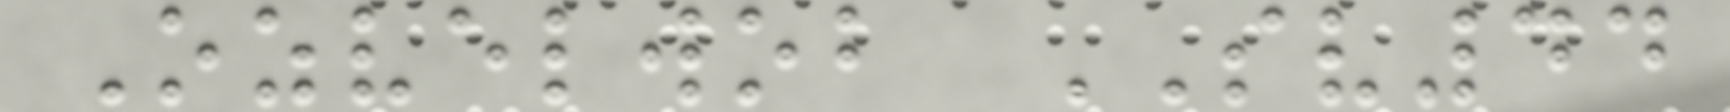Ozvelwob SV44
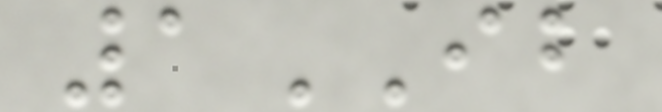1IB
